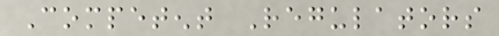Competent Regulators
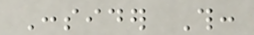Consider This:
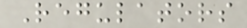Regulators
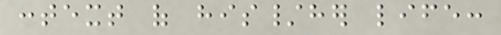context of his/her life:
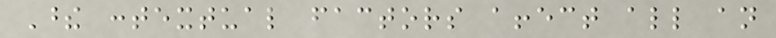These contextual factors affect all an
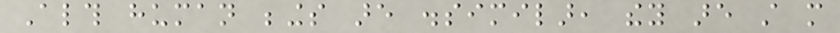Although human beings are dissimilar, they are still more
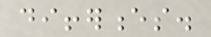differences.
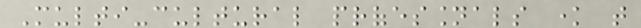Multi-cultural professionals know that
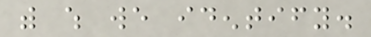with which we identify.
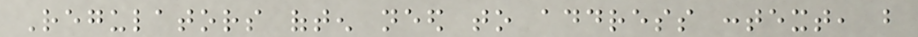Regulators often need to address context, but
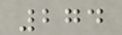274
